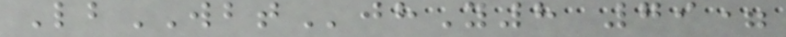LbWBTjhY8 79=
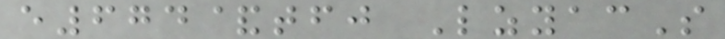e674&tfj LzyacS
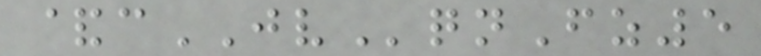&cJVqnFz5
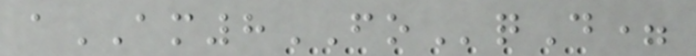aAM8FOqD=
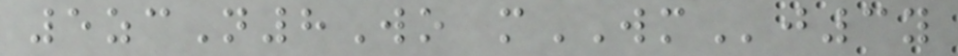5zcN8Wo mWMj3y
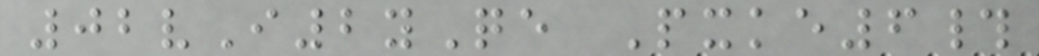02vI2yQe Pxke6#
